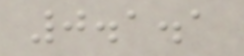0.1.1
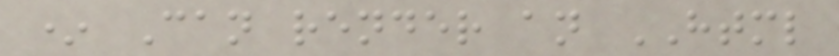* Can render an HTML
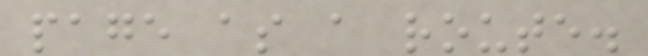page as a route.
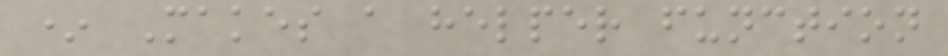* Makes a helper function
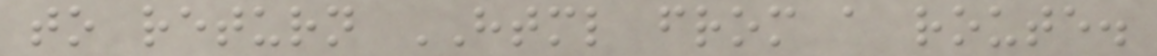to return HTML from a route.
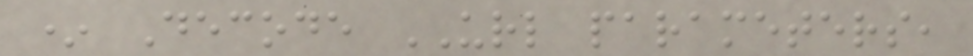* Decode URL parameters,
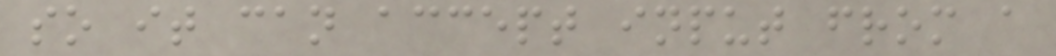so it can accept input from a
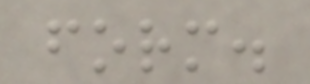form.
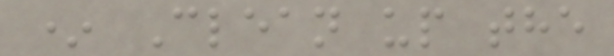* Clean up the
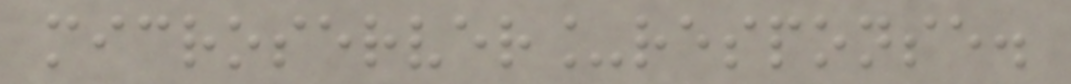microserver_response.
